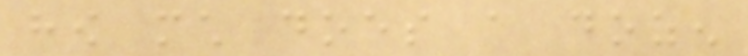how much does a dozen
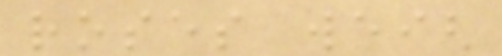roses weigh
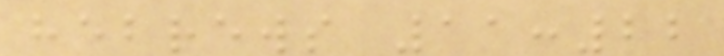hebrews 11:22
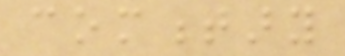commentary
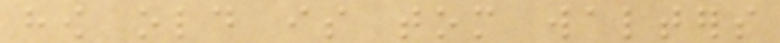how old is tom walters
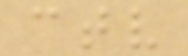ctv
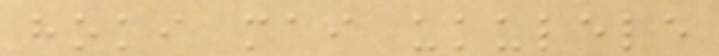hoki mai ukulele
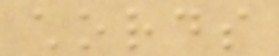chords
